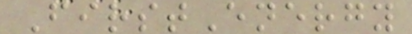FirstEnergy
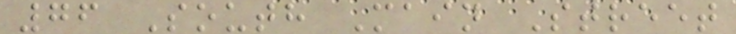76 South Main Street
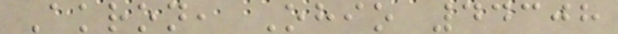Akron, Ohio 44308
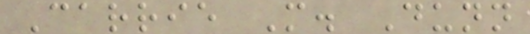Carrie M. Dunn
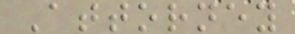Attorney
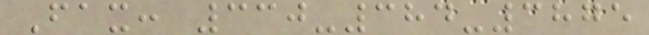Fax: 330-384-3875
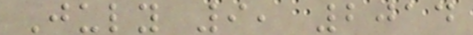July 9, 2014
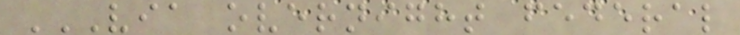VIA OVERNIGHT FEDERAL
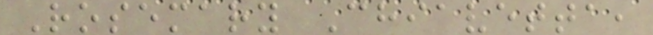Rosemary Chiavetta,
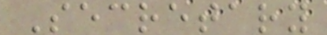Secretary
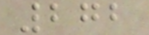272
